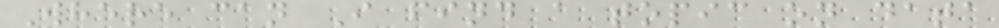Where can I find a topic on data
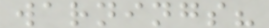warnings?
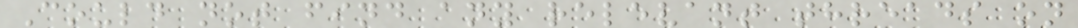Could not find any relevant threads on
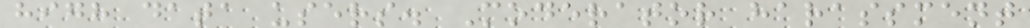high data users. Moderator harassment
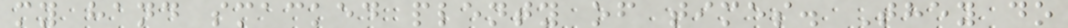my hand smacked plenty of times. They do
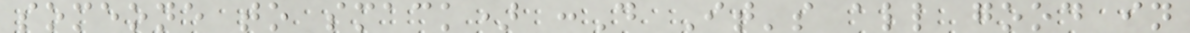someone to smack) :D It's all good in
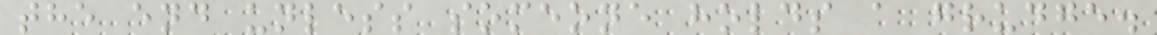the end unless someone holds a grudge.
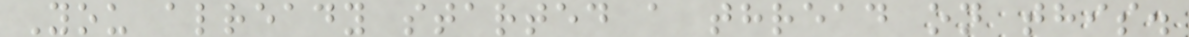You already started a thread on this.
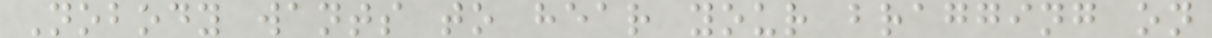Nobody wants to hear your bragging on
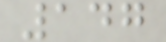147
